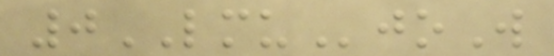0LMUjoW
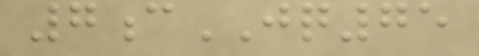7cJQ75
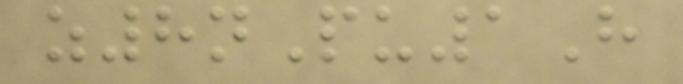z8nPu1H
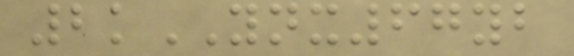2kYNX67yb
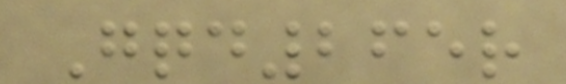Gqd265r
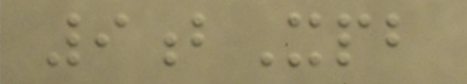9bXpb
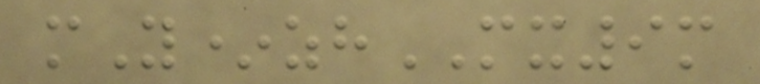mY*zhMX9m
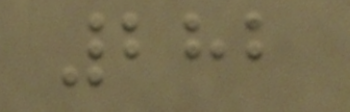282
